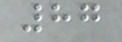87
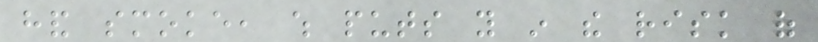hand smoke, which puts you in the risk of
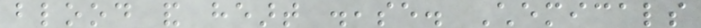blood and heart disease. Chemicals
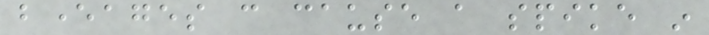beverages can cause a spike in
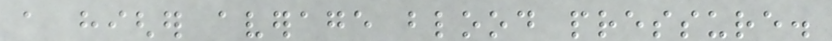a higher average blood pressure.
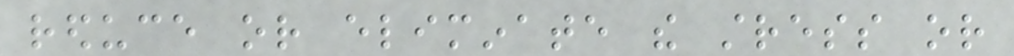reduce or eliminate the stress or
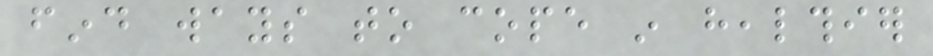find ways to cope in healthier
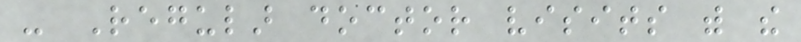- Regular doctor visits with the
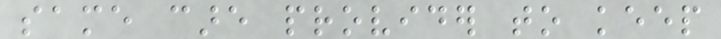same care provider to keep
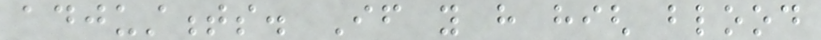adjustments. If you have high blood
